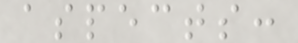aspects:
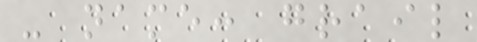- name: grail
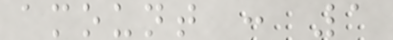amount : 1
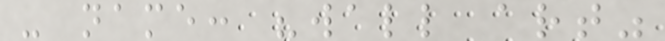- name: "wall art"
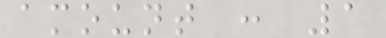amount : 1
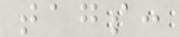tags:
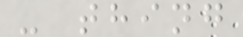- thing
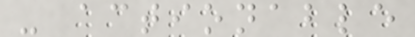- actionable
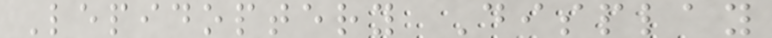Lepidoptery Display
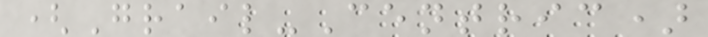(Grail-Centric)
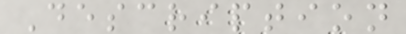Description
